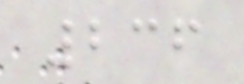236
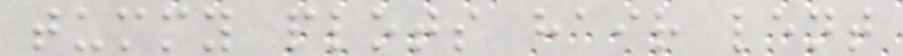tummy plots hair lent
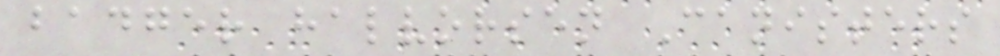badger halvorsen Canisters
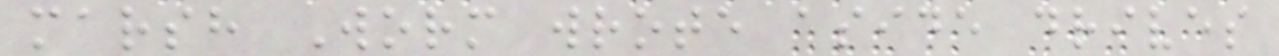marsh Worm wrote aside drives
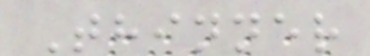Thinner
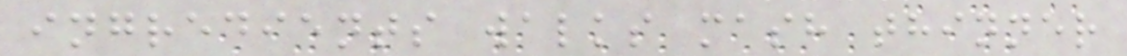ingredients walks mash thinner
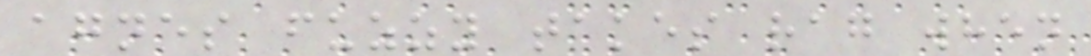agnes fuzzy takes rag when
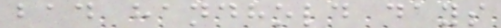bad handhold days
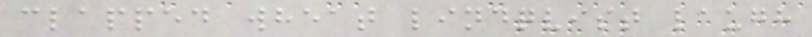clapped wheat lindqvist laugh
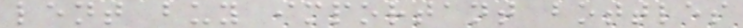lent buy important bottles
